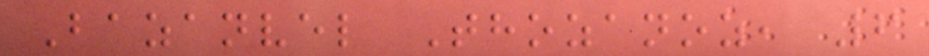Bazanvel Thozanoz, 6
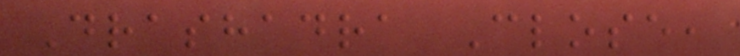Drashadra Close,
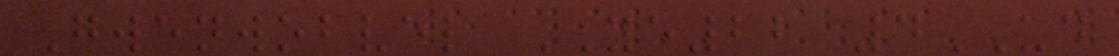Gwenwobvel YE22 4UD
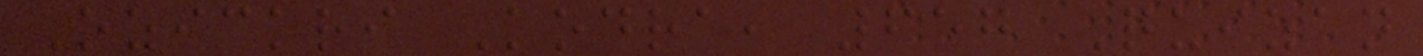Ozickri Kodra, 657 Quizan
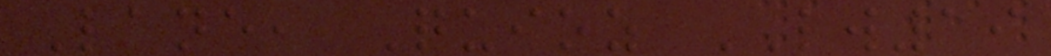Lane, Quioz LW19
